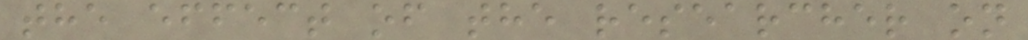the effect of the researcher on
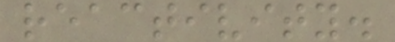reactivity.
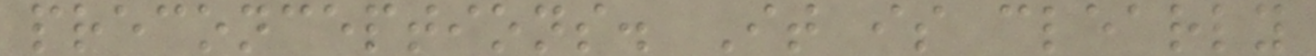preconceptions. It is clearly
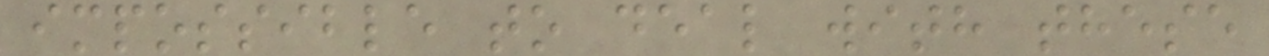impossible to deal with these
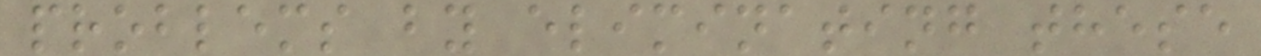problems by eliminating these
